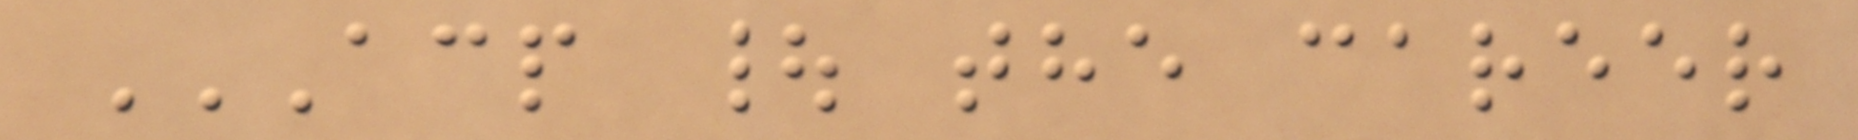ACP | THE CAREER
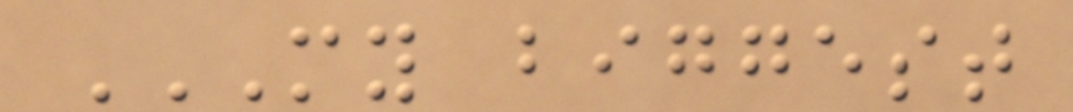MY BIGGEST
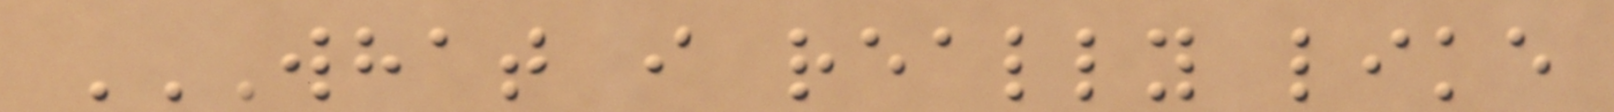WHAT I REALLY LIKE
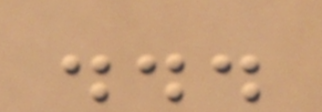...
